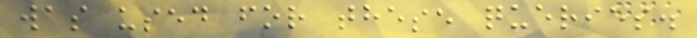was used for these queries.
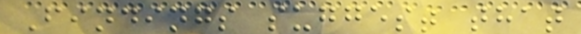Findings suggest that
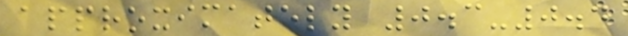approximately 0.3-0.4
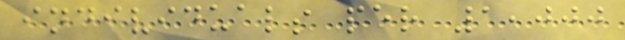individuals per 1,000
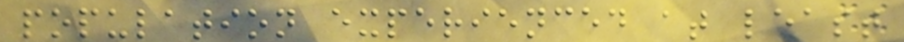population experienced at least
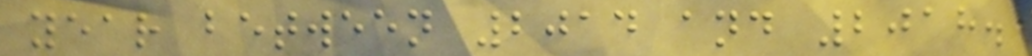year between 2014 and 2018.
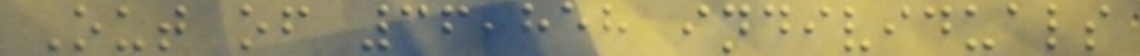Out of 36,858 individuals
